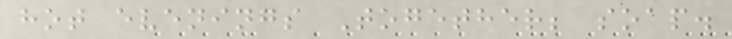hot evenings Together; soap.
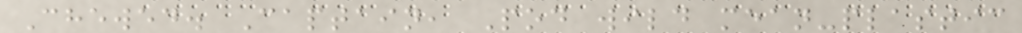Chewed. Captain, Pod wild mean-plastic
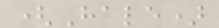(Hale)
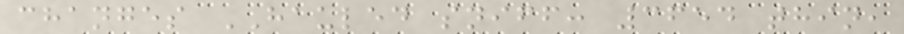changes HAULED sniff: 3654 thin,
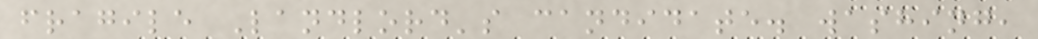fragile Landlord's candidate. washing,
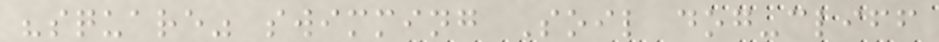"square" swimming Soil dog-cliff
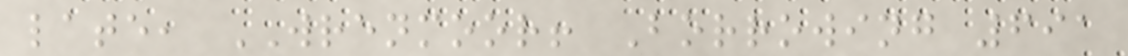late, WRENMOOR! Borrowing 691
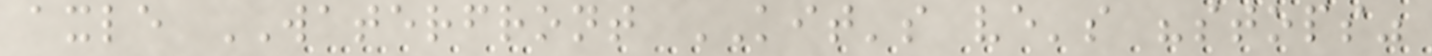axle WATERFRONT KIT's ve's "stops"
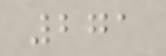271
